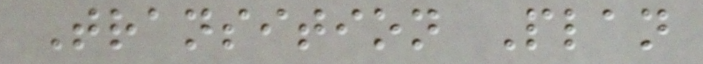Transition Plan
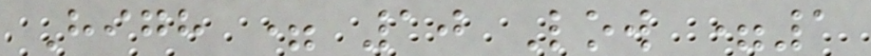High = 10 Low =1
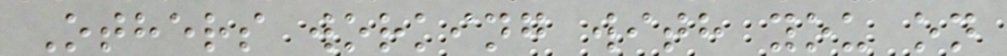Others working with you on
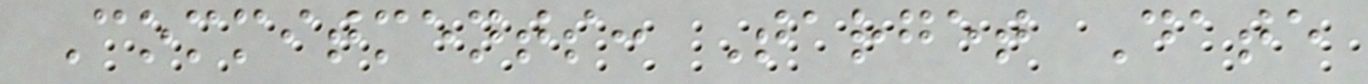Commitments: Target Date
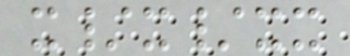x/x/xx
